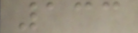133
